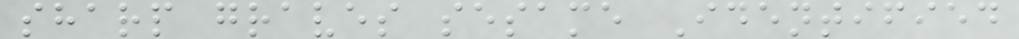sharp graves sesame Identified
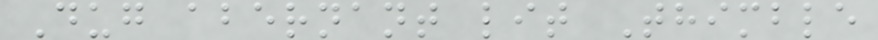Dug abernant lit Thimble
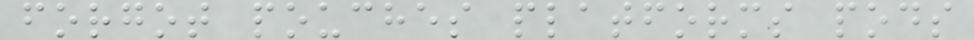forgot pouches platforms pods
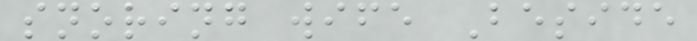snoring wife Beside
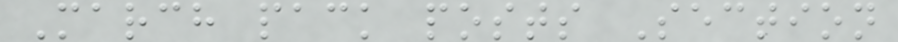March pack posts Section
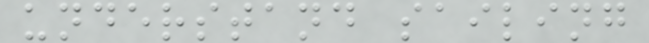understand sailing
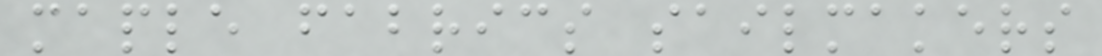maple fabrics sailmakers
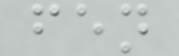fen
